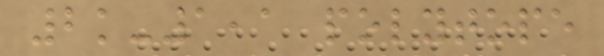2k-1,1 polytope
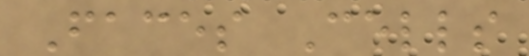Faces Cells
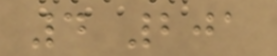4 201
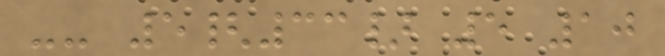-- 5{33} 5 10
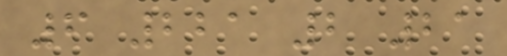6 221 2 21
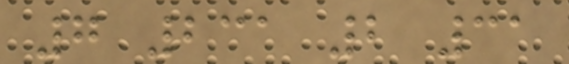7 231 2 31
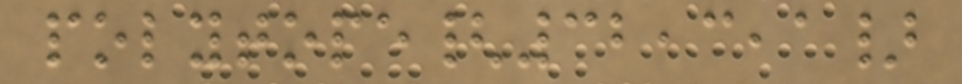polytope{32,3,1}
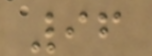96
